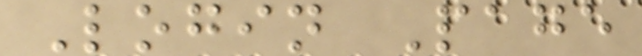Login Page
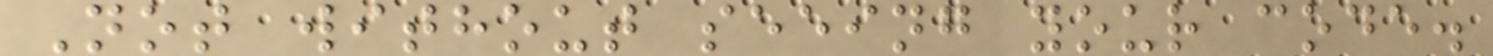Not without seeing your code.
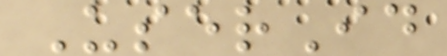UserId
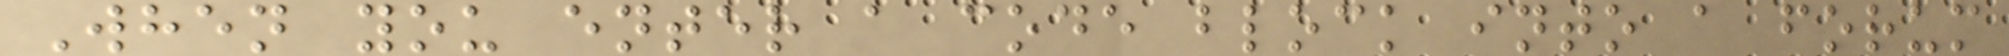When you enter a code block into a forum
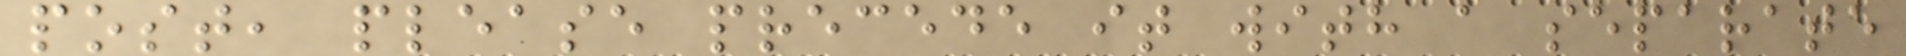post, please precede it with a separate
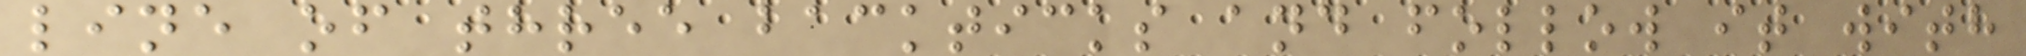line of three backticks and follow it with
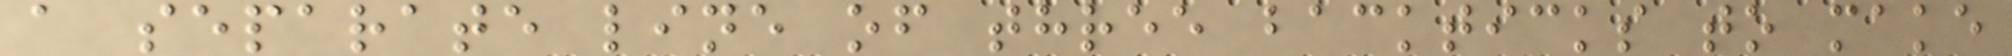a separate line of three backticks to make
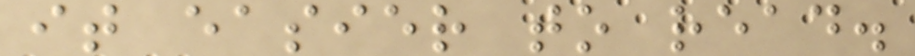it easier to read.
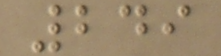249
